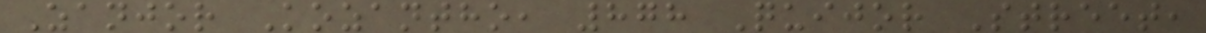Zanjor Kozantho, 878 Quijor Street,
